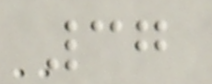37
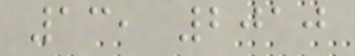13, 2010
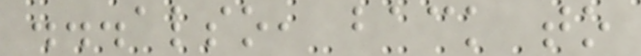...also, back to
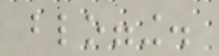blogging.
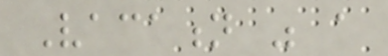Vacation was a
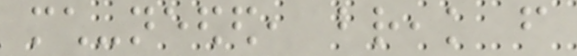much-needed, break from
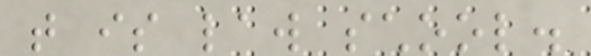that is law school.
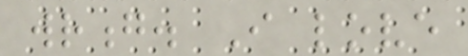wrong. I love
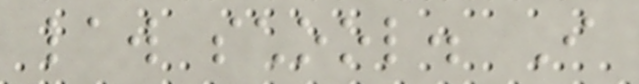law school. I
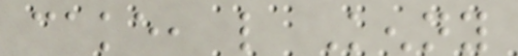cake, like Kenny
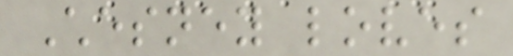Chesney loves
